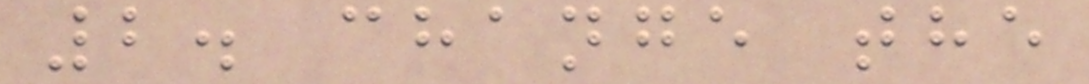2. change the
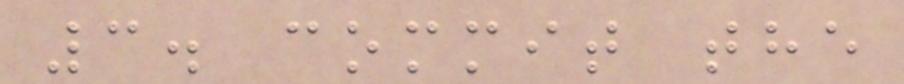3. commit the
